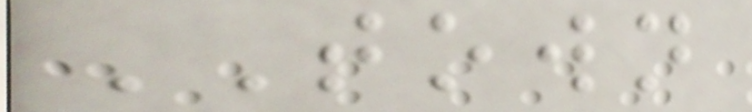TOWN
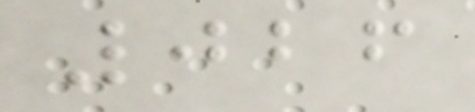026
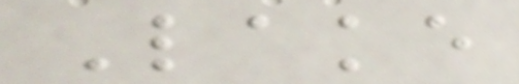Lake
